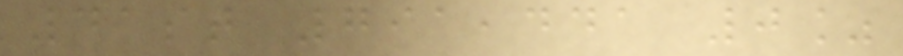41st 791,441 0%
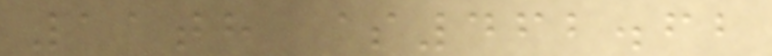11th $462.62
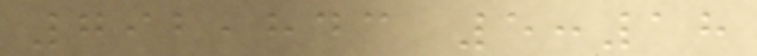792,843 5:18
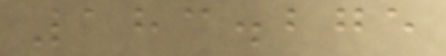183.275
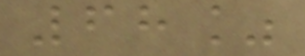68%
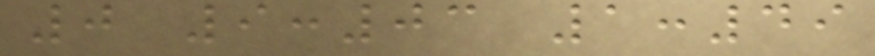0 9:03 1:49
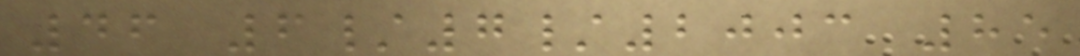46 6/7/2003 85
